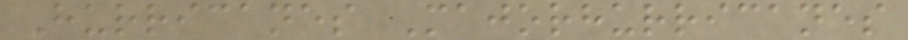Hurricanes Majorhurricanes
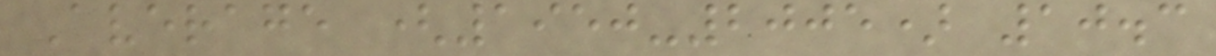Average (1950-2005) 10.3
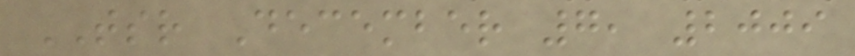TSR December 7, 2009
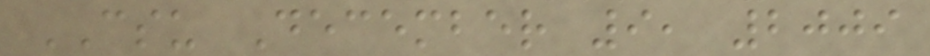CSU December 9, 2009
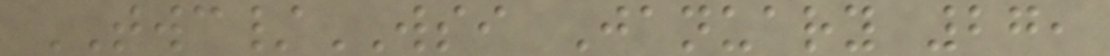TWC/WSI January 27,
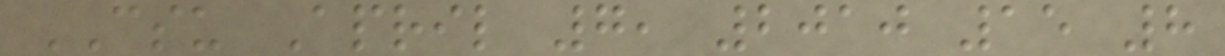CSU April 7, 2010 15 8
